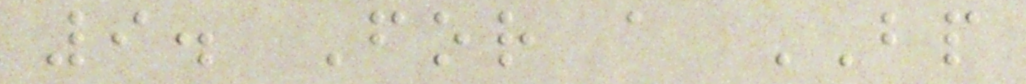9. For a BP
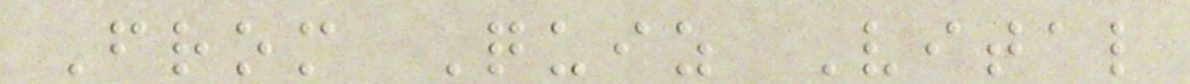From Quiz Vital
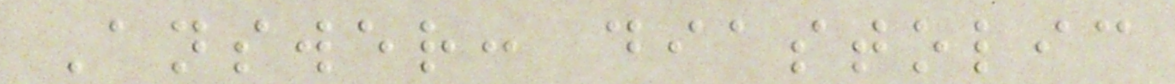Answer: diastolic
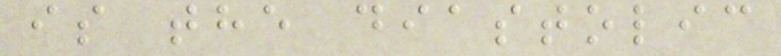is the diastolic
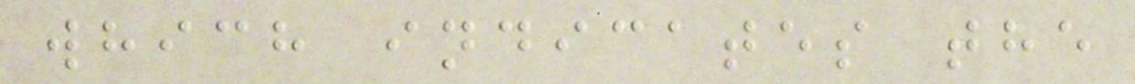which indicates the
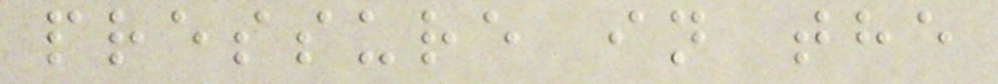pressure in the
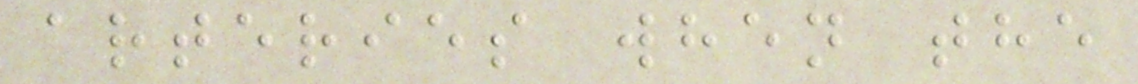arteries when the
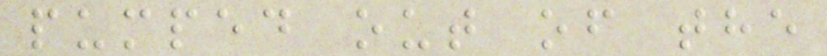pumped out of the
